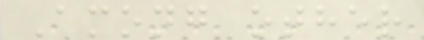Among other
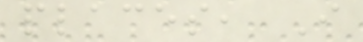places, I
